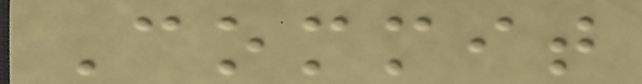Commit
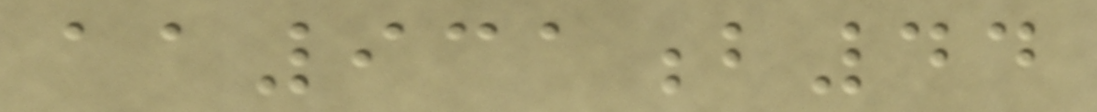aa931b44
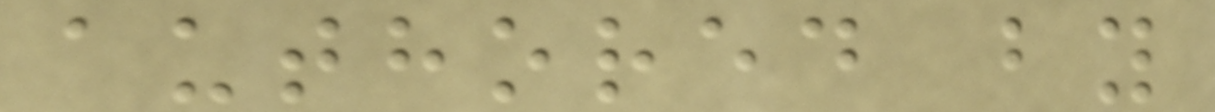authored by
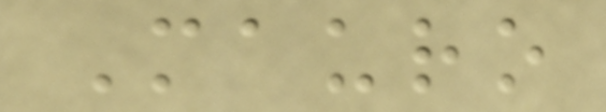Mauro
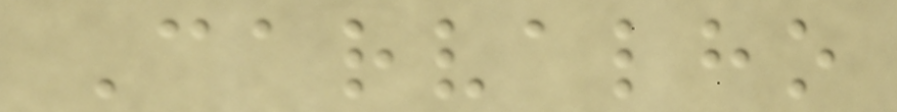Carvalho
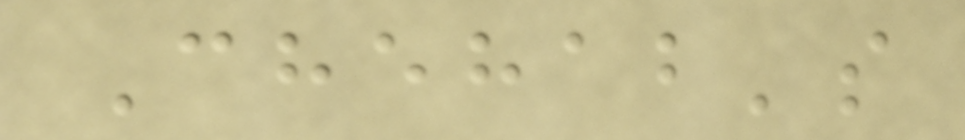Chehab's
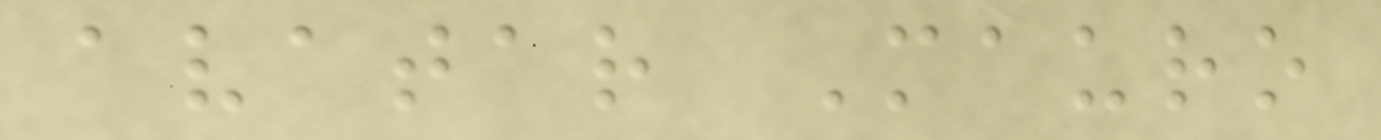avatar Mauro
